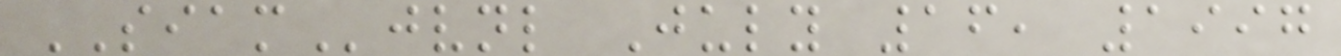SIAMjvnl July 16, 1997
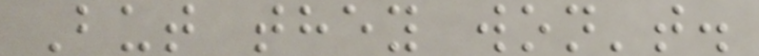But they won't.
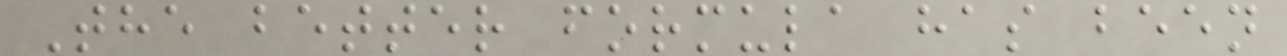The better formula has been
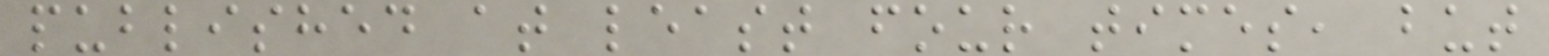published at least four times, but
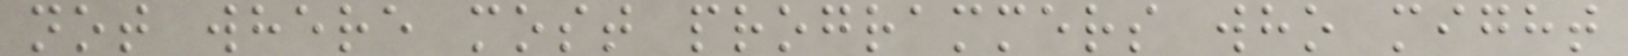not where most programmers who might
